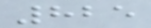825
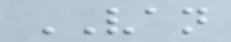VAN
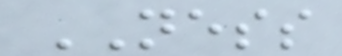NESS
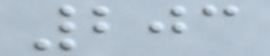203
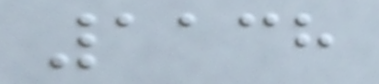1138
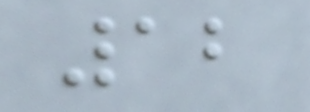12
